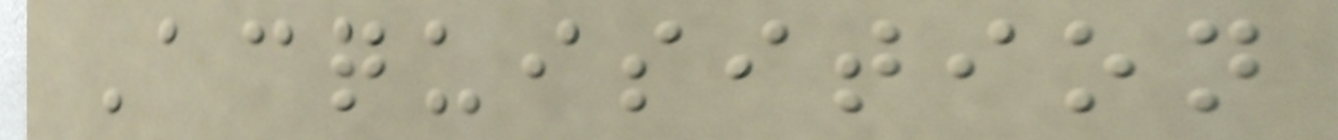Acquisition
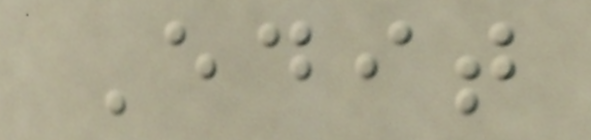Edit
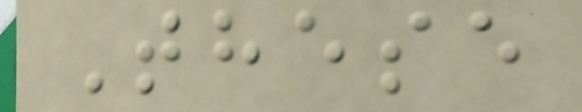These
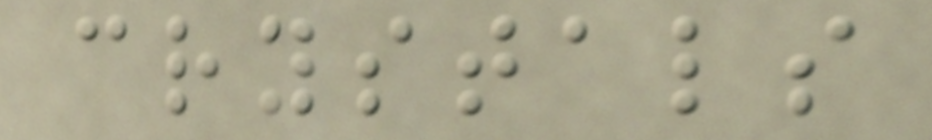crystals
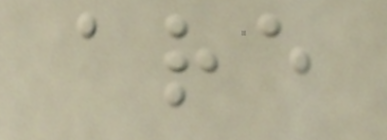are
